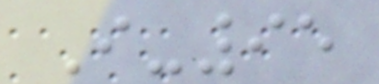I-95
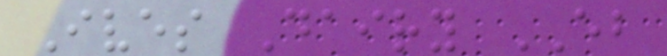Ives Dairy EB
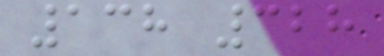138 328
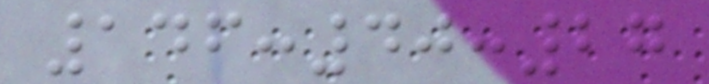146:40:27
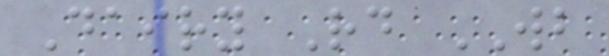Dairy Rd WB
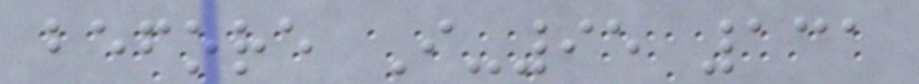before I-95 131
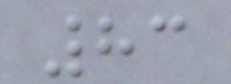83
